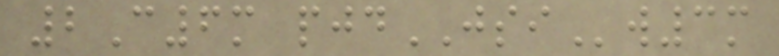2C6m pjdJSIw3m
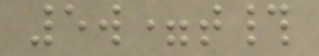5w=t#
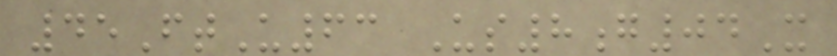45FtU63 Us8g04X
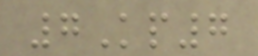7Kp7
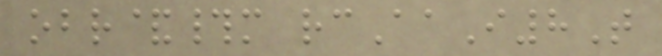obr&#m rcAaI8T
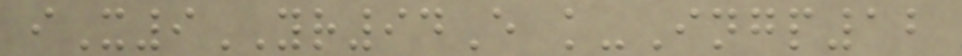iX9YR94E k-Ingp12
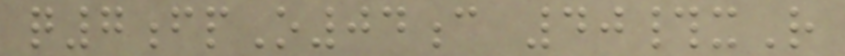q7fpO04c 40#xR
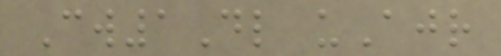Cw1Dl uAjr
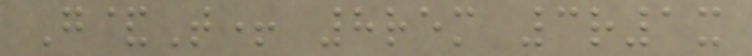G&T+ 8rem 3r1x
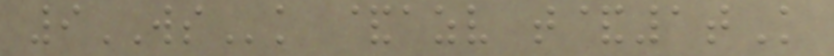9WSk &azv t&1tK
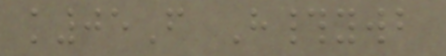k05F H#ywb
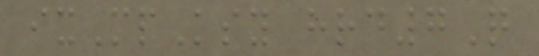ixMpKsy hrd7Q
